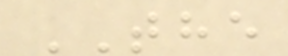THE
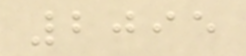2095
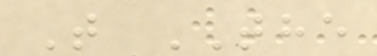T THE
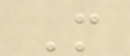M
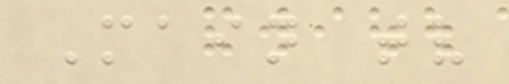Main tv
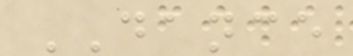DANCE
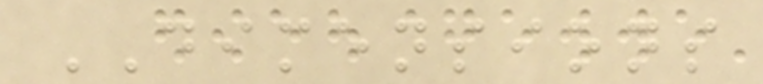DIMENSIONS
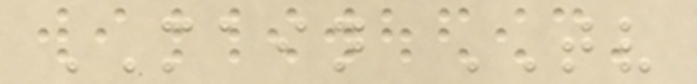MAIN TV
